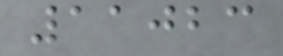11023
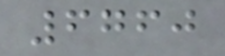6760
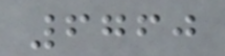6760
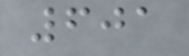601
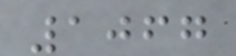1067
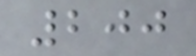200
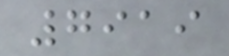7919
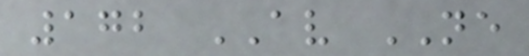172 AV NE
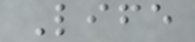Life
